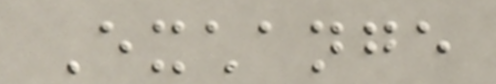Exchange
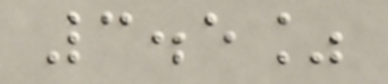3.5%
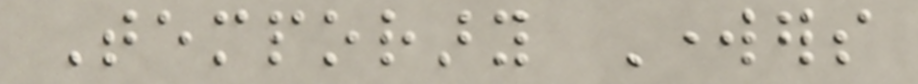Temporary Workers
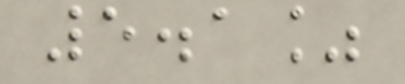5.1%
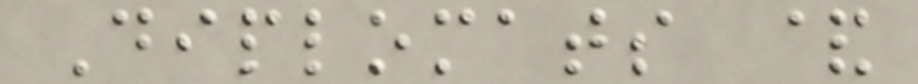Diplomats &
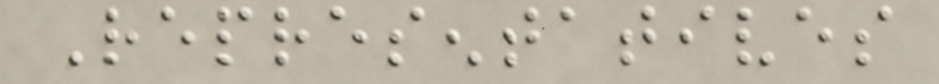Representatives
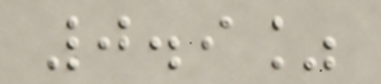0.9%
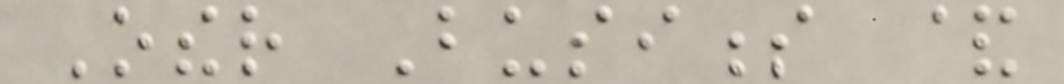Other Business &
